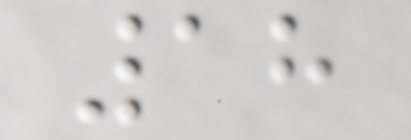18
